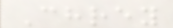Chrey
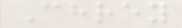Chrey
